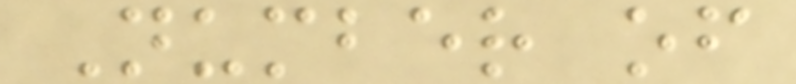Number of
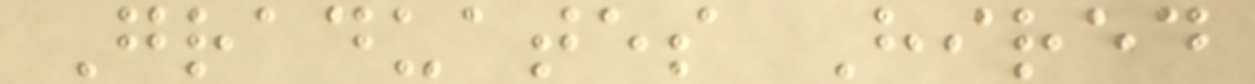Graduates Hired
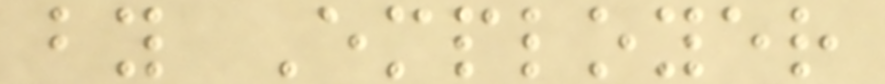by Employer
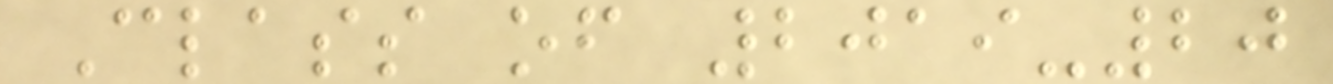Class of 2019-20
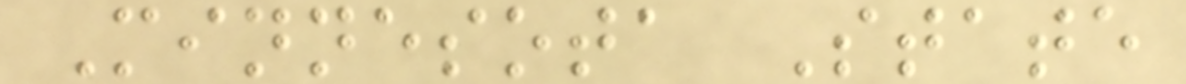Minnesota State
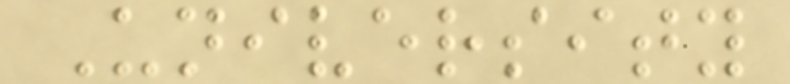University
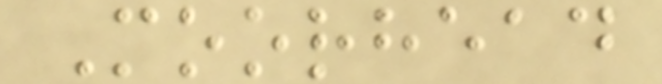Moorhead
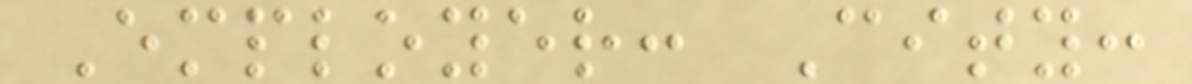Employer: City:
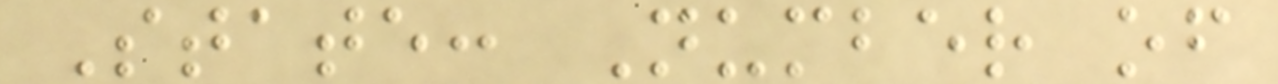State: Number of
